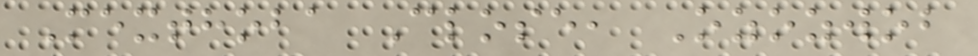Mexthoba Close, Ozozwob
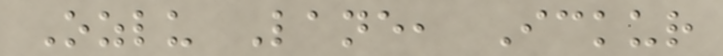Ozlu Lane, Ickur
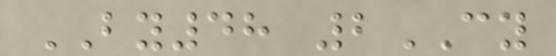BY48 2CY
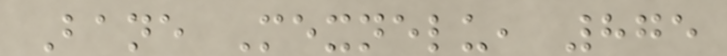Bane Mexnelu, 875
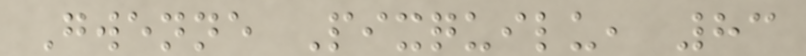Gwenne Pixquilu, 83
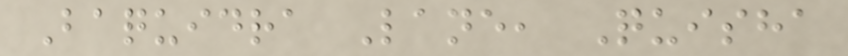Baquidra Lane, Quisha
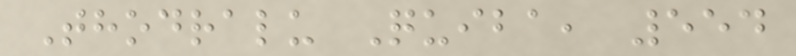Thodralu Quiba, 554
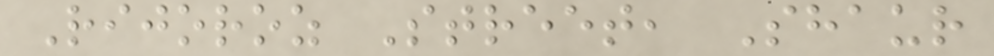Rijoroz Street, Shaur
